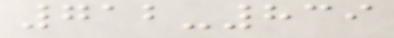712-839
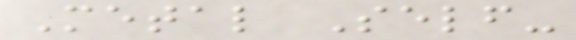Metal Self-
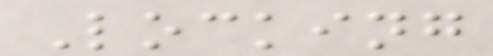Locking
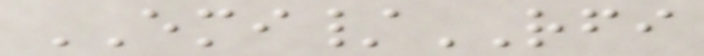EMI/RFI
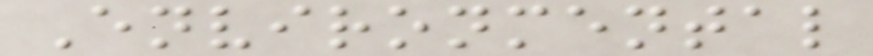Environmental
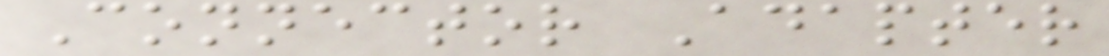Connector Adapter
